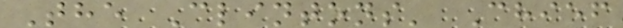The Clintons' Chief
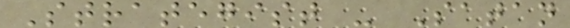Strategist - Satan
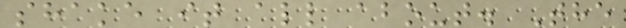shake it all about. The
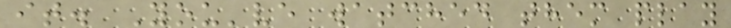it. You've watched them play
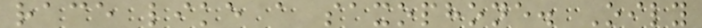race like a saxophone. Oily
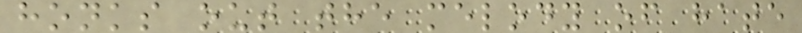honks out the melody of hate
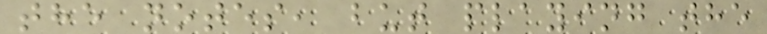the notes, but playing the
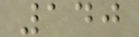140
